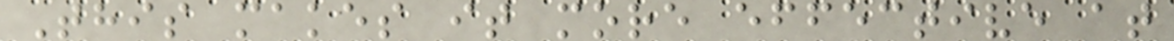This makes it more effective at
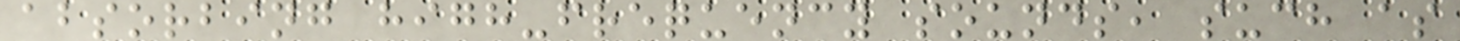absorbing high-frequency sounds, such as
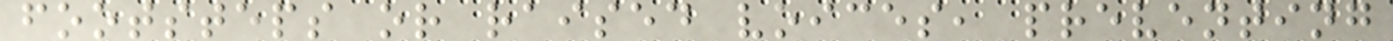footsteps or raised voices, preventing
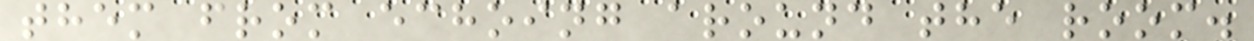them from echoing around the room.
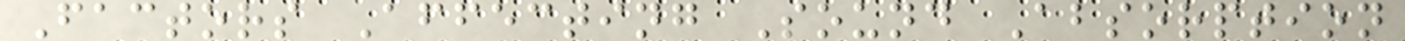Factors Affecting Sound Absorption
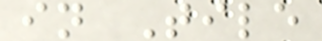in Tile
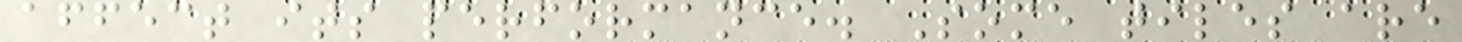affect its performance. Some tiles are
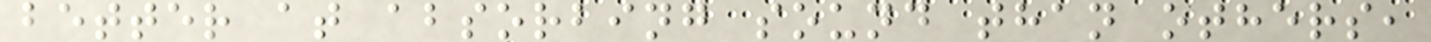better at absorbing sound than others,
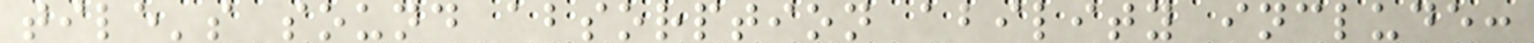tile's sound absorption ability include:
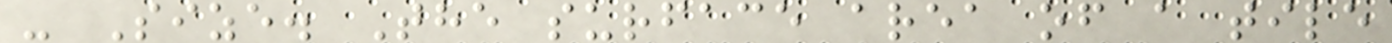- Size. The surface area of a tile
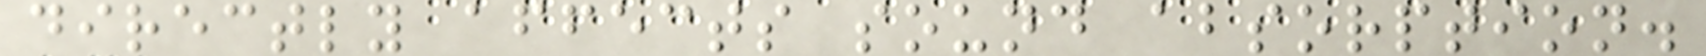directly affects sound absorption.
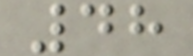48
